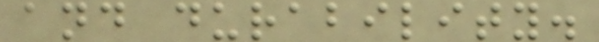and durability.
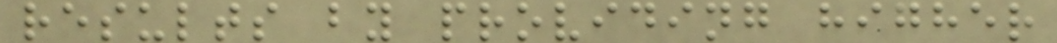results by providing higher
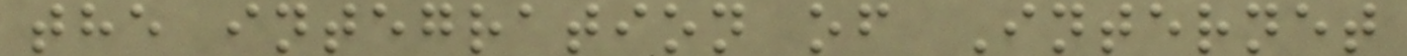the integration of Internet
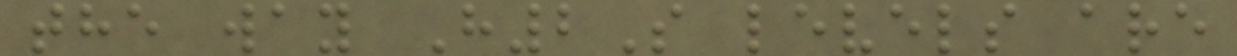the way H2S levels are
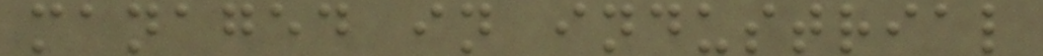managed in industrial
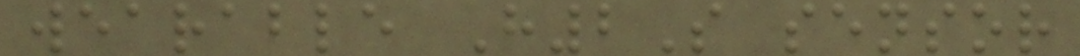wearable H2S sensor
